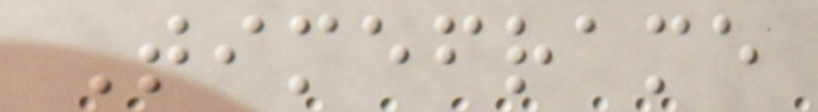Timeframe
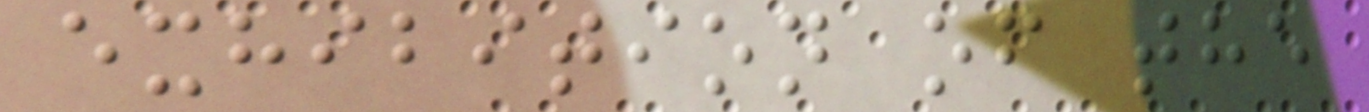exhibition of the
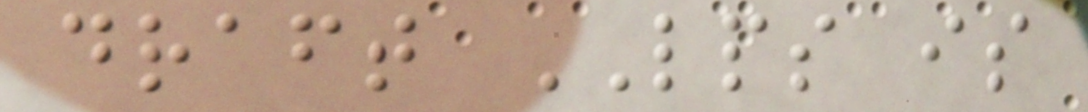draft LPS is
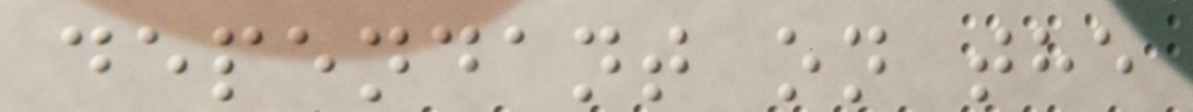dependant on the
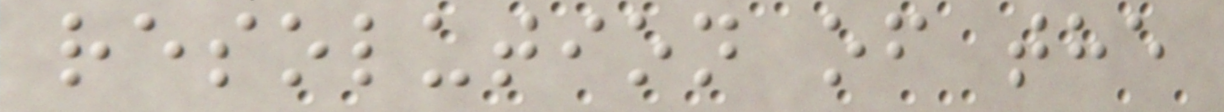resolution of the
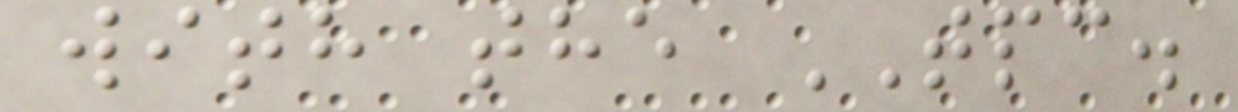with the TPC.
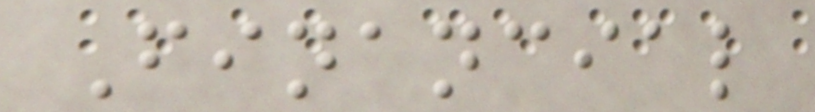Financial
